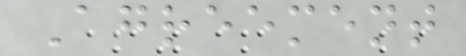Agreement
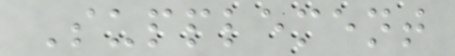Supplement
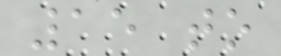15 to
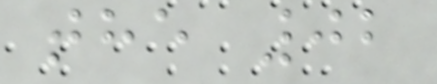the 02
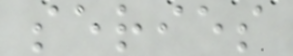series
